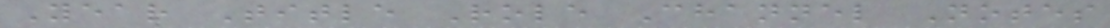Year Title Role Channel Notes
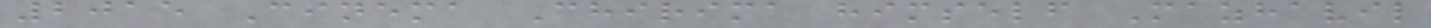2015 Cinema Chirima himself Mazhavil
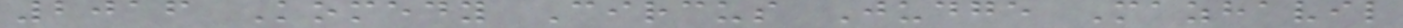2016 Komedy Circus Judge Mazhavil
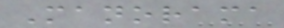Manorama
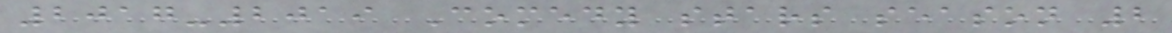2017-2019 Comedy stars season 2
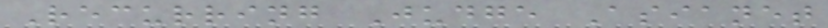Recurring Judge Asianet
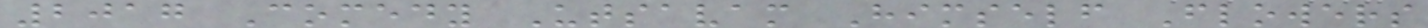2017 Comedy Utsavam Himself Flowers
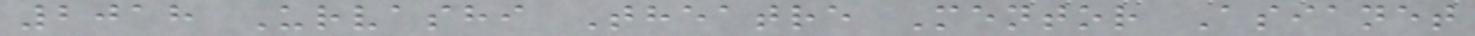2018 Urvashi Theatre Mentor Asianet
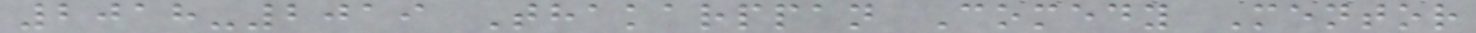2018-2019 Thakarppan Comedy Mentor
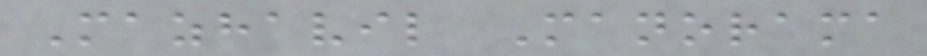Mazhavil Manorama
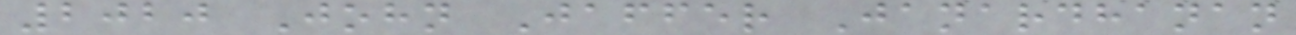2020 John Jaffer Janardhanan
